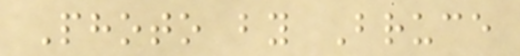Photo by Bruce
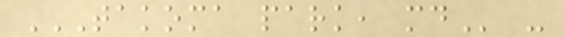TAKOMA PARK, MD -
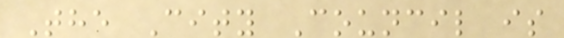The City Council is
